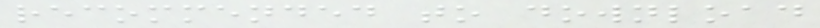recommended to download
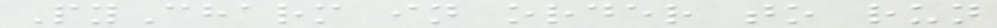PyCharm in order to run
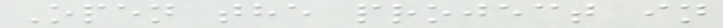Open the project in
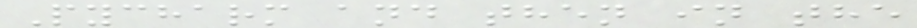Pycharm and then in the
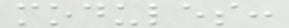modules:
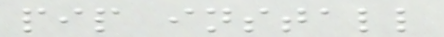pip install
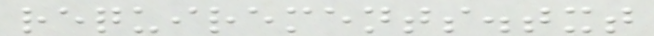requirements.txt
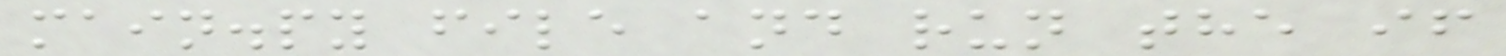main.py file and run the if
